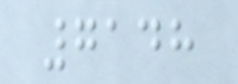7148
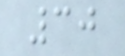30
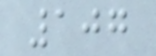107
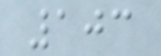103
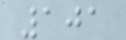101
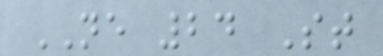NE 24 St
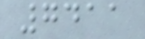7411
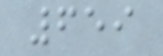659
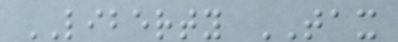LIBERTY TAX
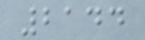2144
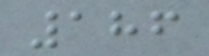186
